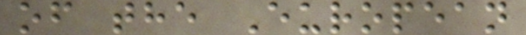of the European
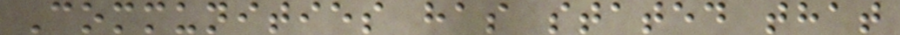Communities has stated that
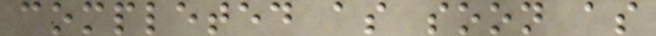completed as soon as
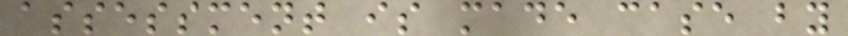assessment is made case by
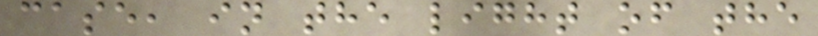case, in the light of the
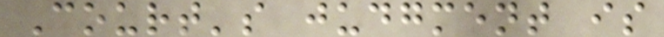Court's judgment is
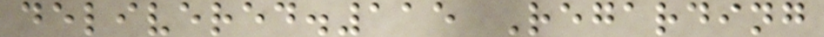delivered.115 Regarding
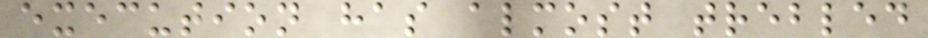execution has almost trebled
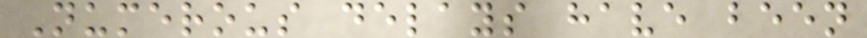Numerous delays have been
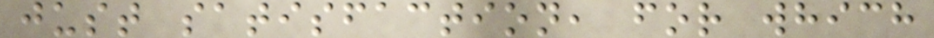just satisfaction, for which
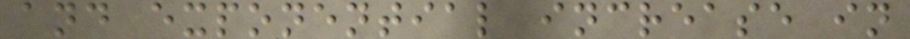and exponential increase in
